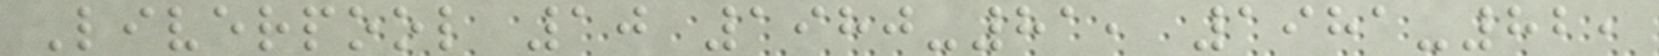Liverpool 10 1980-81, 1981-82,
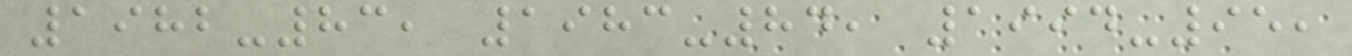1982-83, 1983-84, 1994-95,
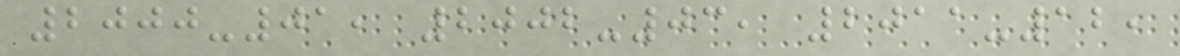2000-01, 2002-03, 2011-12,
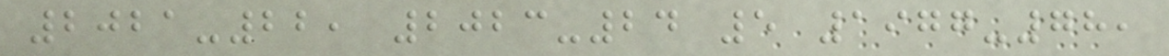2021-22, 2023-24 5 1977-78,
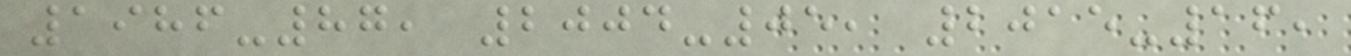1986-87, 2004-05, 2015-16,
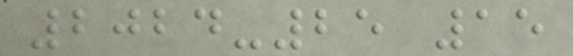2024-25 15
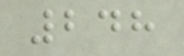248
